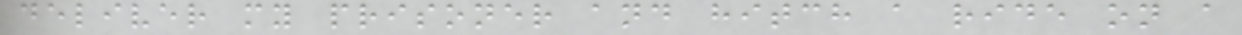deliver my prisoner and hitch a ride on a
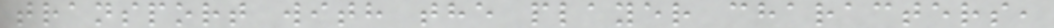transport with the player characters,
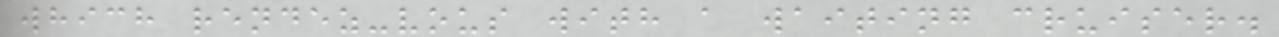which rendez-vous with a waiting cruiser.
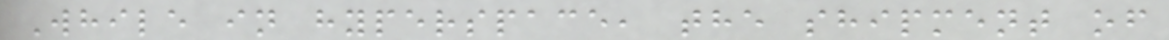While in hyperspace, the shipment of
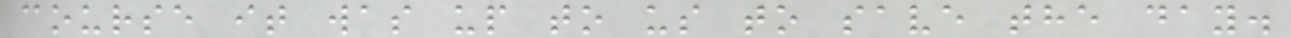course it was up to us to save the day.
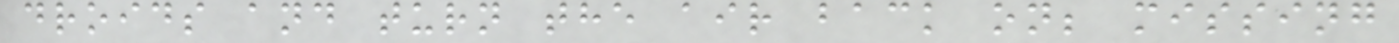droids and turn the air back on; missing
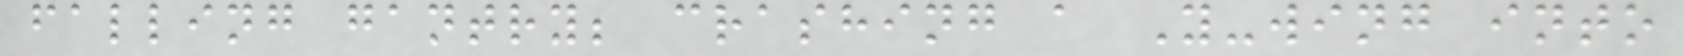falling gantry; crashing a Y-wing into
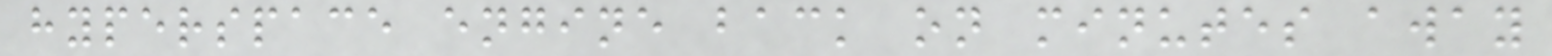hyperspace engine back on minutes away
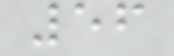56
